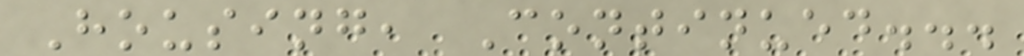Housing, Continued...
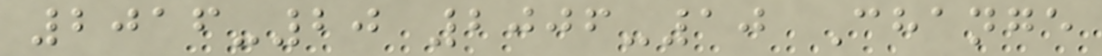2016-20 2006-10 Change
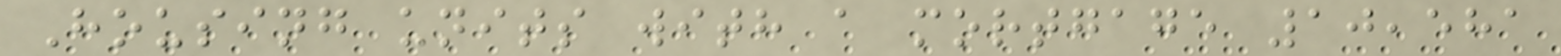Housing units with a mortgage 10,581
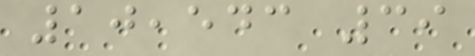10,543 39
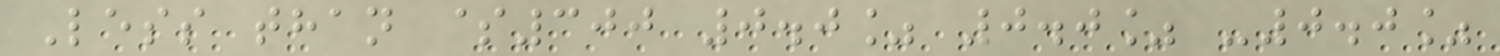Less than $300 0.0% 0.0% -0.0%
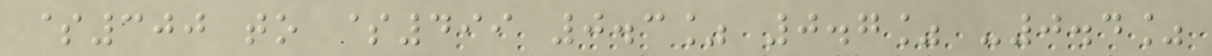$300 to $499 0.3% 0.7% -0.4%
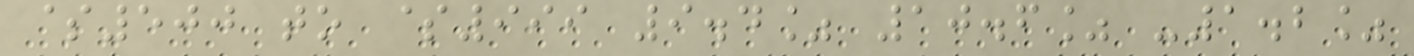$500 to $999 9.4% 10.6% -1.2%
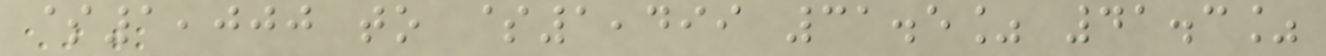$1,000 to $1,499 31.5% 41.3%
